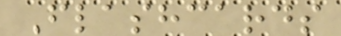Flashcards
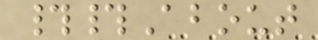##About
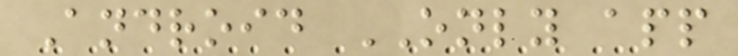Android ONLY app
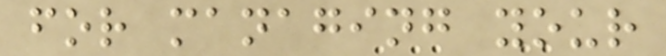for managing your
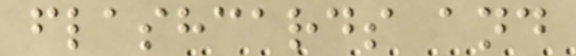flashcards and
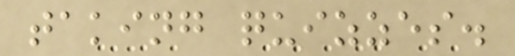taking quizzes.
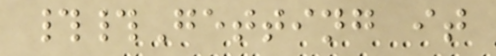##Getting it
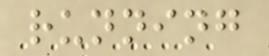running
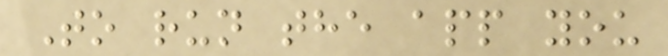To run the app you
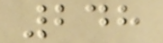248
